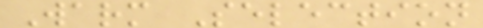Warm Selection
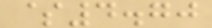$4.70
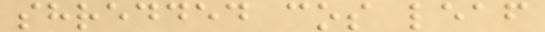shredded cos leaf
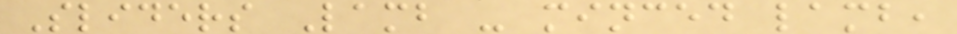Sliders Lamb - minced lamb,
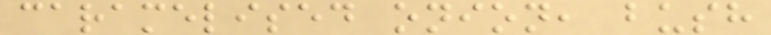caramelised onion, bush
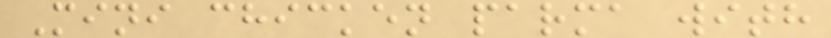Mini chicken parma with
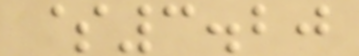$3.20
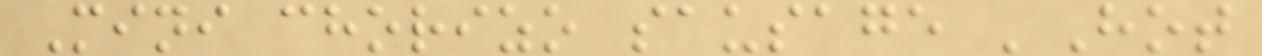Mini chorizo sausage 'Hot
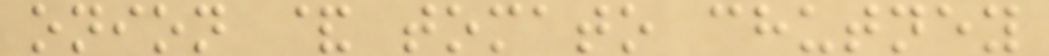onion & tomato chutney
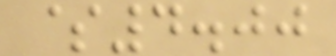$4.00
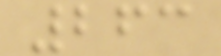263
